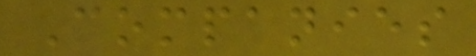Companies
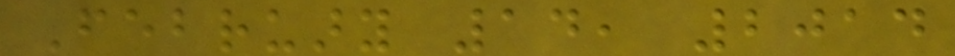February 14, 2014
